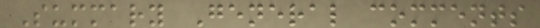Summary General comments
